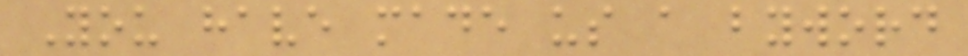You have made us a byword
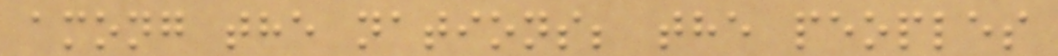among the nations; the peoples
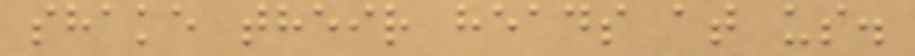shake their heads at us.
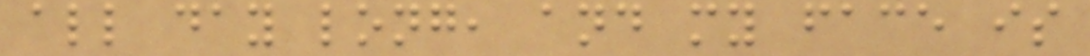all day long, and my face is
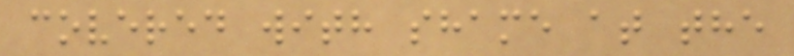covered with shame at the
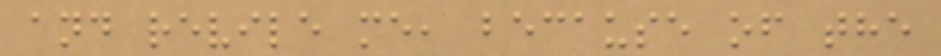and revile me, because of the
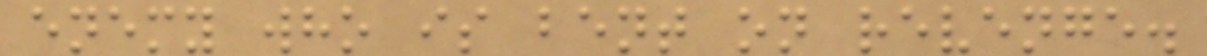enemy who is bent on revenge.
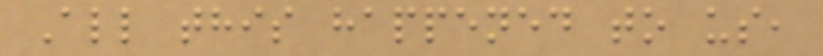All this happened to us,
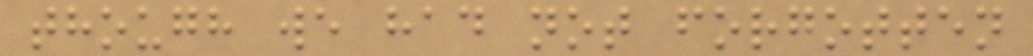though we had not forgotten
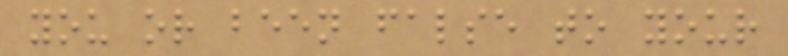you or been false to your
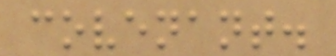covenant.
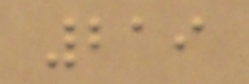219
